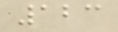123
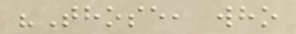"Those, who
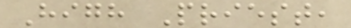High Priest,
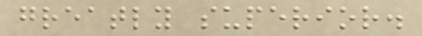greatly superior.
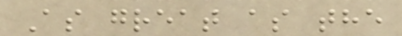As great as the
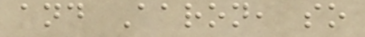and Aaron, so
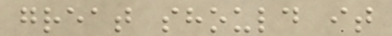great should it
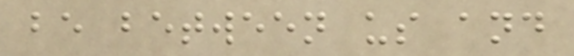be between us and
